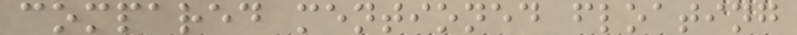compared mentioned floating
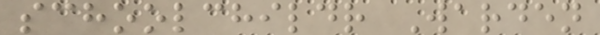schoolchildr Warden
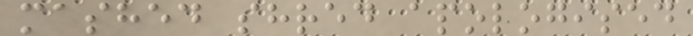mashed shred apologised
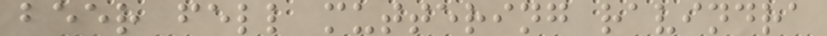beer fell muttering ravindra
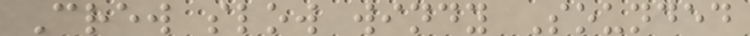Crew slow windy Sounded
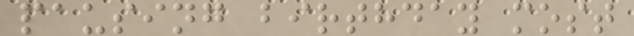pausing birthday most
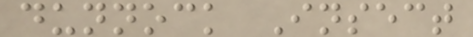dunnock Insect
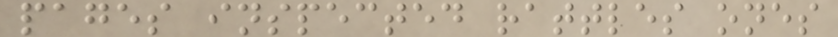pages inspected rattles ones
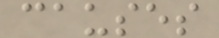causes
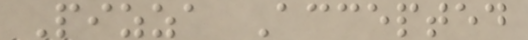Pizza Accepted
